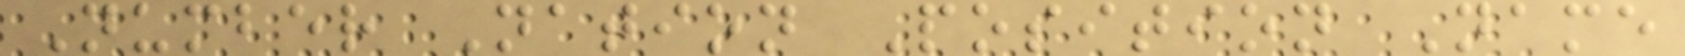Number Nation Position Name
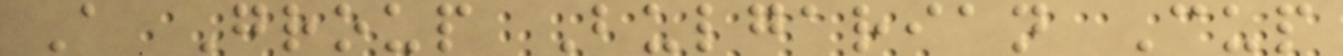A Group Bulgarian Cup
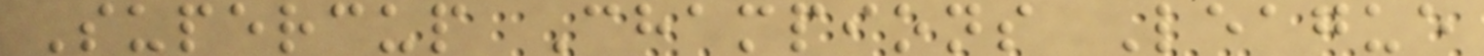Supercup Champions League
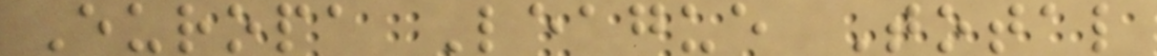Europa League Total
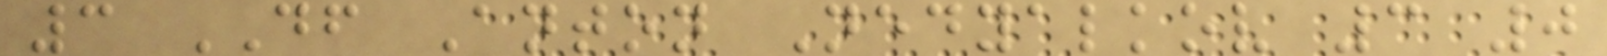3 DF Anton Nedyalkov 3 0
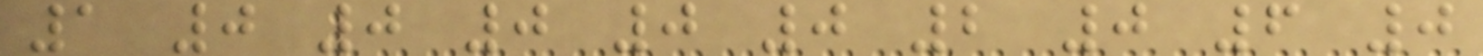1 0 0 0 0 0 2 0 6 0
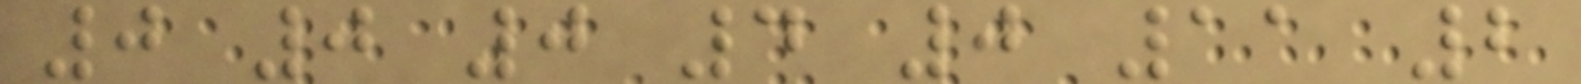0 0 0 4 0 11 2
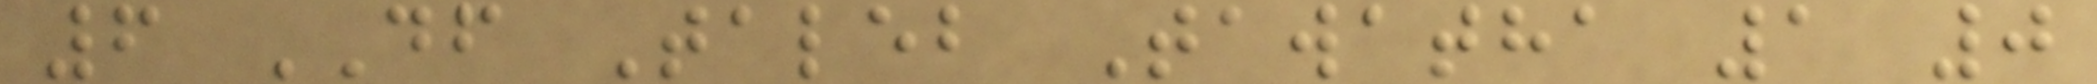6 DF Taleb Tawatha 1 0
